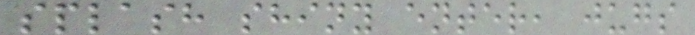splash shiny enter, jugs
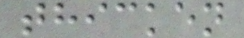thicken
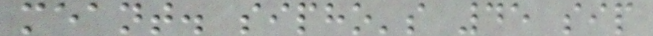meant. sipho's 45 sip
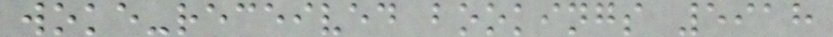woke-received bookings 5918
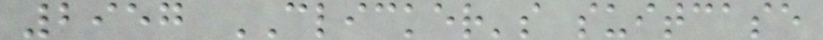2957 CLICKER's suitcase
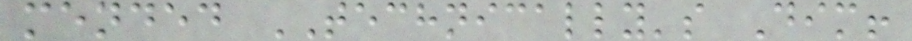mended TECHNICALLY's Dim!
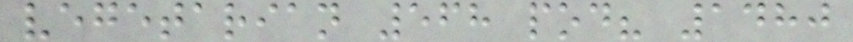vegetarian 568 pod? 1480
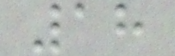18
